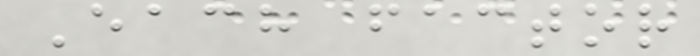Each factor
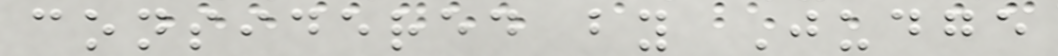considered by Judge
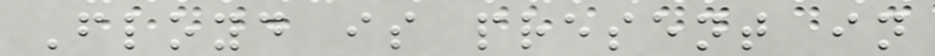Floyd is present in
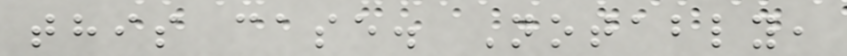this case. Notably,
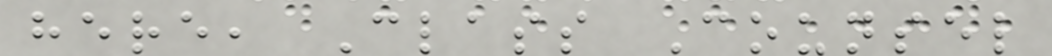here, Class Counsel
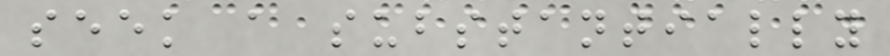seek a substantially
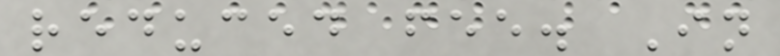reduced fee. In
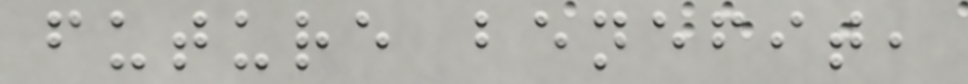future benefit,
